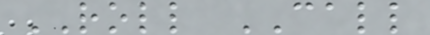ROLL CALL
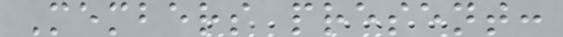Members present:
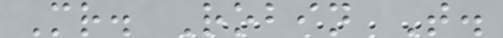Mr. Robin T.
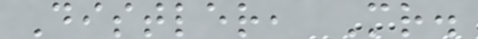Distler, Mr.
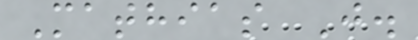Mathias J.
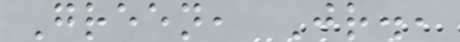Green, Jr.,
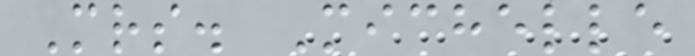Mrs. Michelle
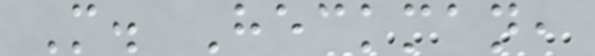M. Heckman,
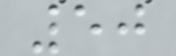50
